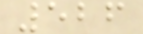526
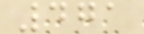471
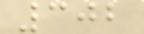302
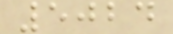5024
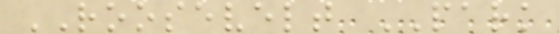ROOSEVELT PARK
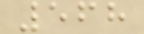568
